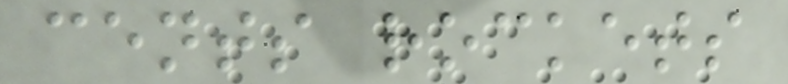cents rockets
